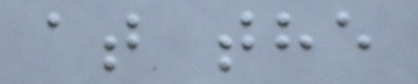at the
